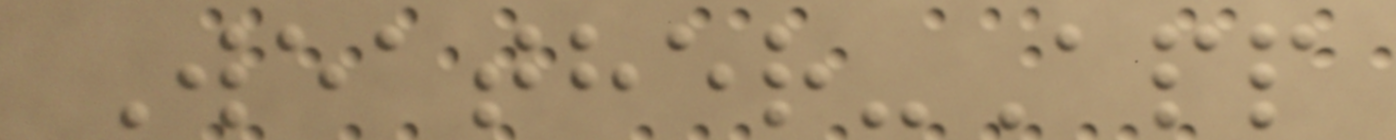Weather-App
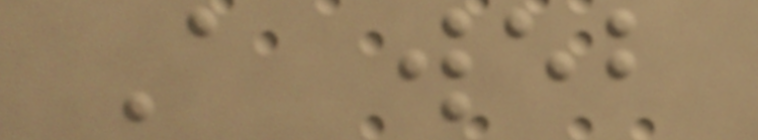A web
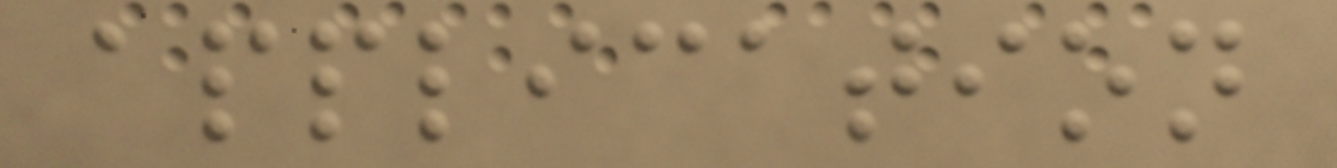application
